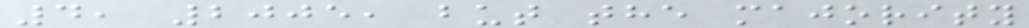4, 2005, but the majority
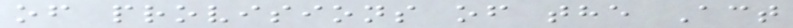of provisions of the Act
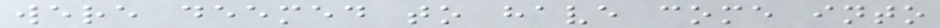were deemed to have come into
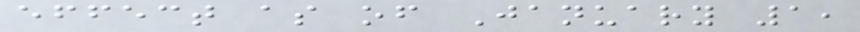effect as of January 1,
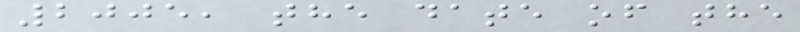2005, the date of the
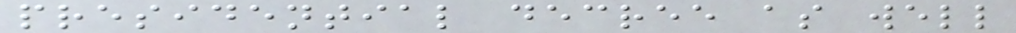presidential decree as well
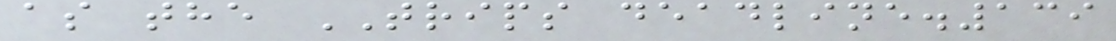as the TRIPS deadline.139
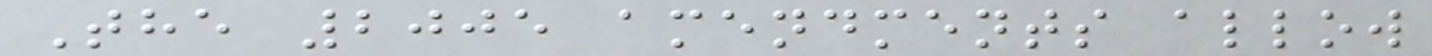The 2005 amendments allow
